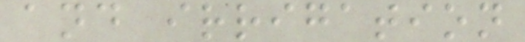and irrigation
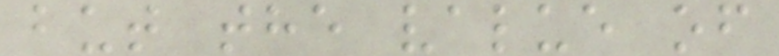but the value of
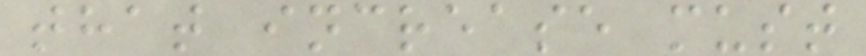that increase must
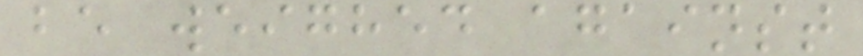be weighed against
